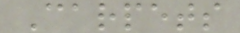Carpets
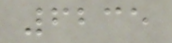6235
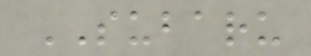SUBARU
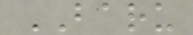BARU
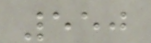550
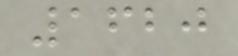1620
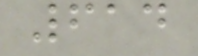614
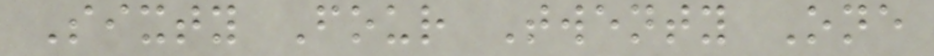Sixty Four Twenty One
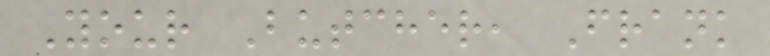Your Butcher, Frank
